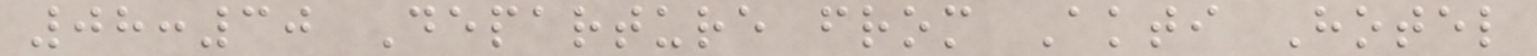08:30 Departure from Akti Hotel
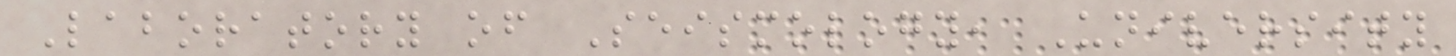Laboratory of Seismology, University
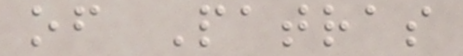of Patras
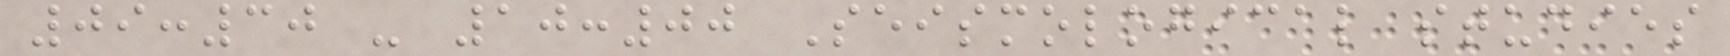09:30 - 10:00 Seismological studies
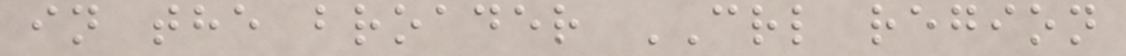in the broader CRL region
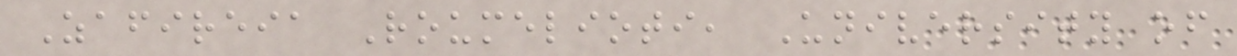Zafireia Roumelioti, University of
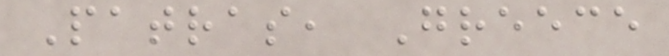Patras, Greece
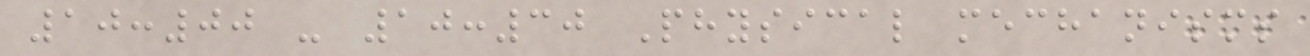10:00 - 10:30 Physical mechanisms
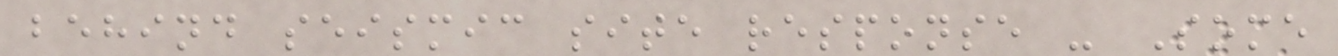behind seismic site response - Some
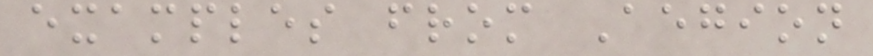examples from Aegion
